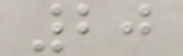20
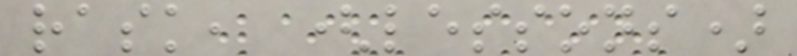rask, (lessons)
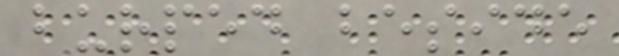burped beside
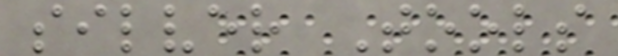silver Tools
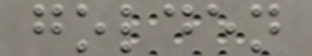golden
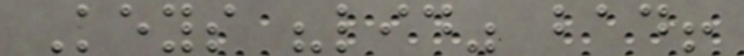Keys "lid" bad!
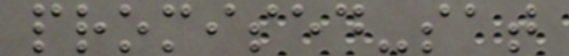promised-sat
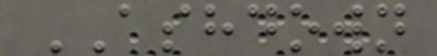ASHDOWN
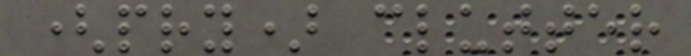(pry) clutter
